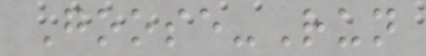Goose-Run
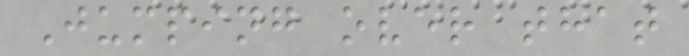Jumping over that
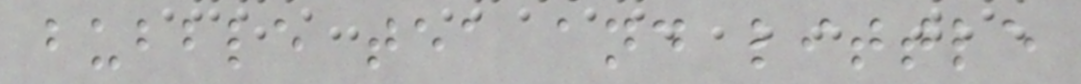bubble tea and little
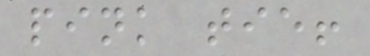pink tie!
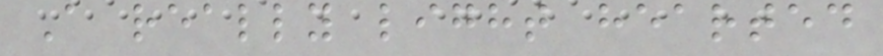A really light hearted
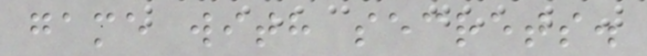game with secrets.
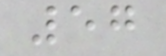57
